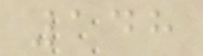148
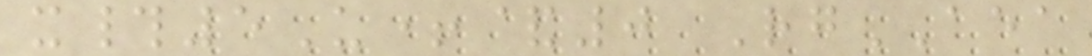x#5U+&0 RgAEA
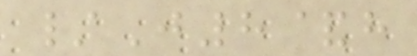/J8&h
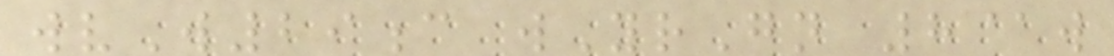wvW29c wYrGn 8@w
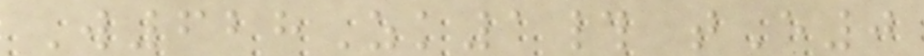W628Zk1# tE0
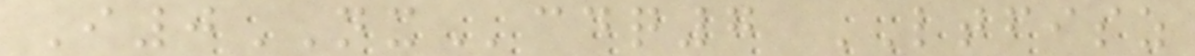I0NXcdq7 LTFISZ
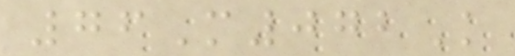76M072K
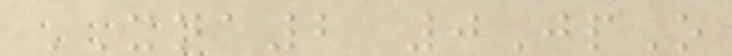XNA2 0JpO
